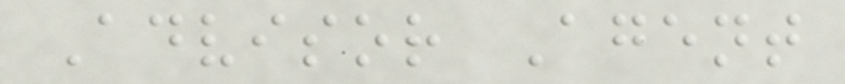Advisor Agent
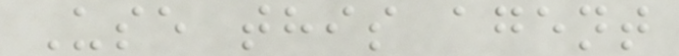Use this agent
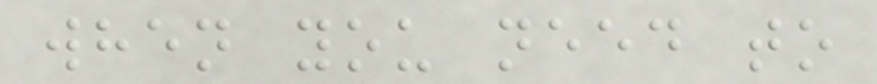when you need to
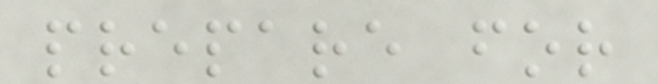prepare for
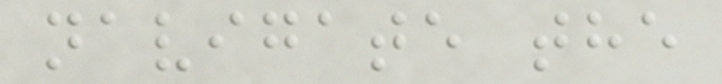navigate the
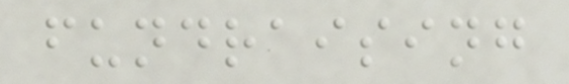fundraising
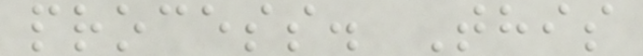process. This
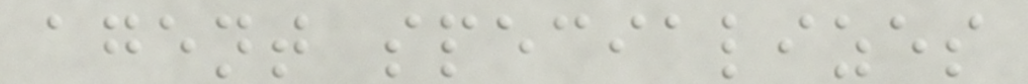agent specializes
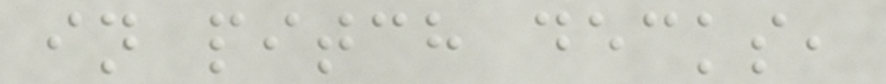in pitch decks,
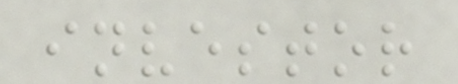investor
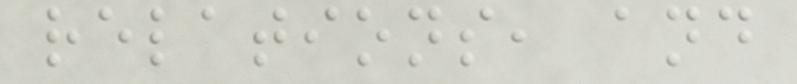relations, and
